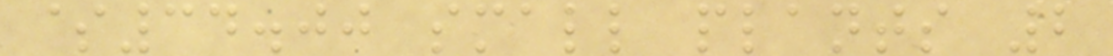$34.00 small plants 2
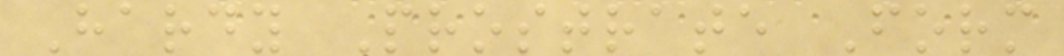Hardy Prostrate Form
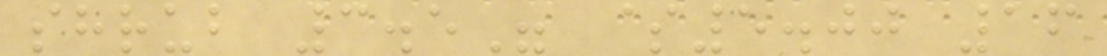shrub 3.5" $5.00 16
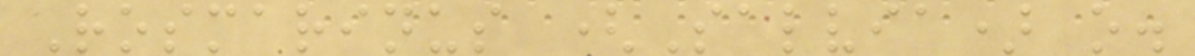Rosmarinus (Salvia) o.
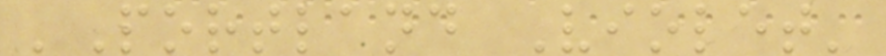'Portland Violet'
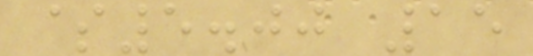$5.00 15
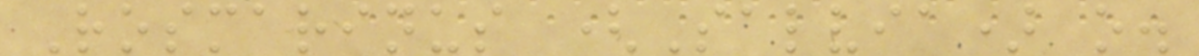Rosmarinus (Salvia) o.
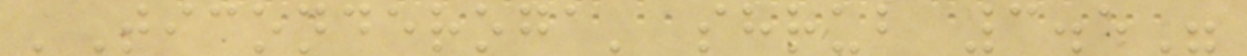'Ticonderoga' shrub 3.5"
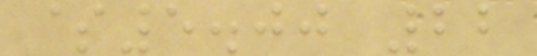$5.00 22
